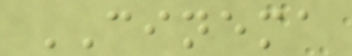CINEMA
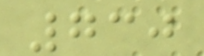730
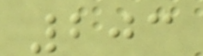203
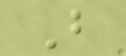B
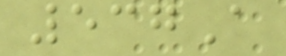537A
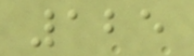125
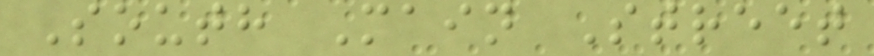South Main Street
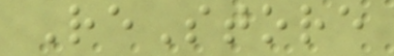ReStore
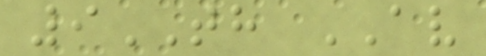9TH AV
